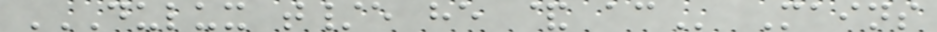DULUX T/E HE & AC Mains
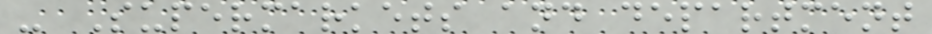- Supermarkets and department
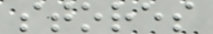stores
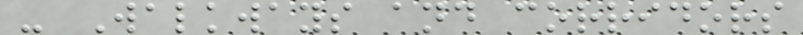- Walkways and corridors
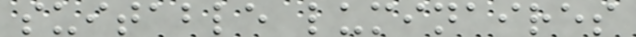suitable luminaires
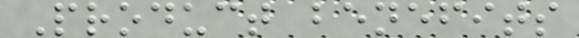Product benefits
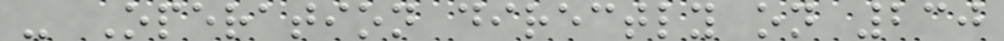- Operation directly on 230
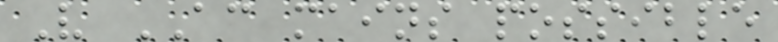V AC mains possible
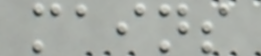mains
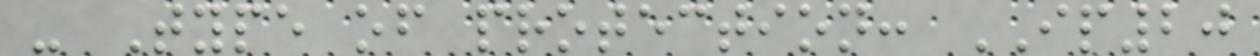- Type of protection: IP20
